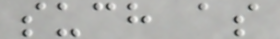such as
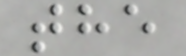the
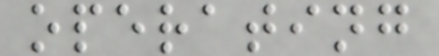operating
